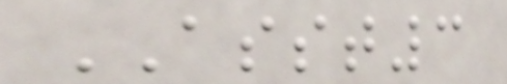ASST3
